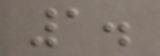1.
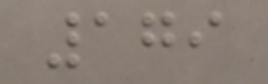179
